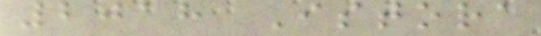2018 Istora
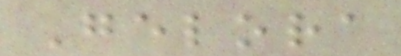Gelora
